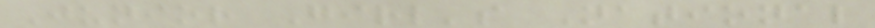Junior Girl's National
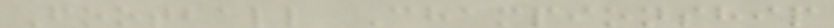Football Championship
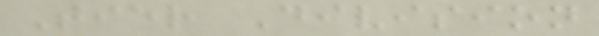Tier Division
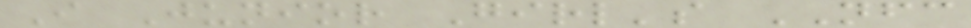I Junior Girl's NFC
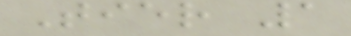Tier 1
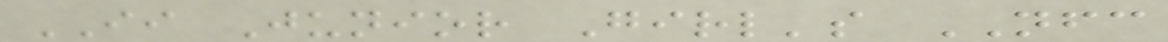II Junior Girl's NFC
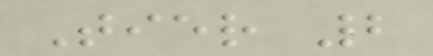Tier 2
